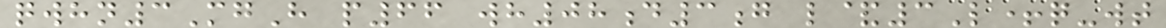qwhn3MgH p66 wh08d3g l&3L+q-wt
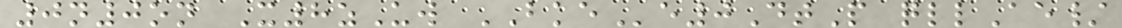0n0on X8zUw BKEe0DtP qllAe/
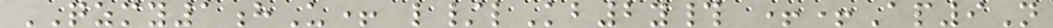QZMY1hU+ l/lKb2y# ++Ap9N
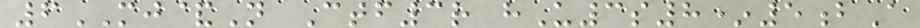6MJ&N Ctf3r hU3s8*5bA
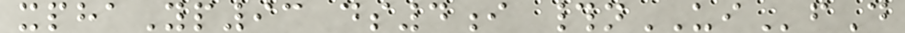xphaYp93 ds4i #nUIfD
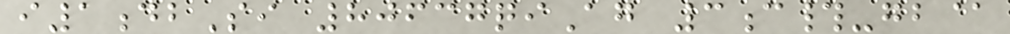i1dbSi 80637qiAg 3c#-gb@
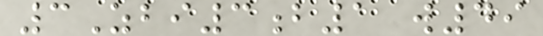3Zbi3b1 w49
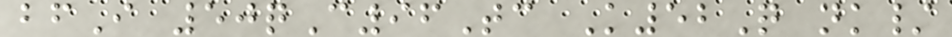bfI 50qC96Tc K52Q nk/
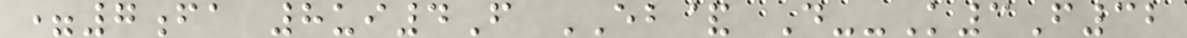=7fa 8ui4F EB& D--K3F32
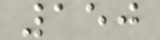150
